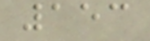153
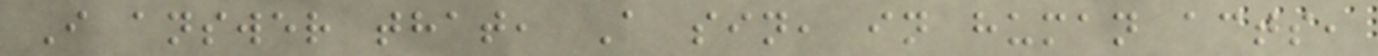I answer that, A sin, in human acts,
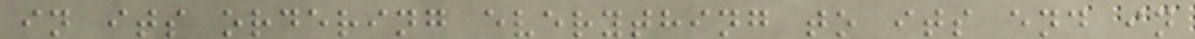in its ordering everything to its end in
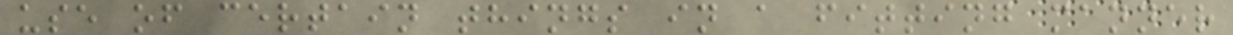use of certain things in a fitting manner
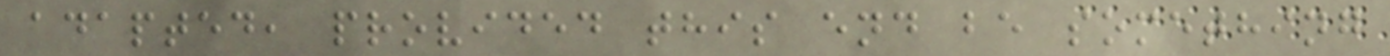adapted, provided this end be something
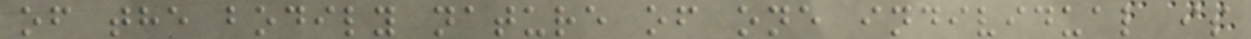of the bodily nature of one individual is
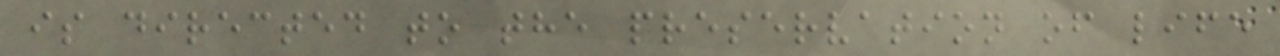is directed to the preservation of life
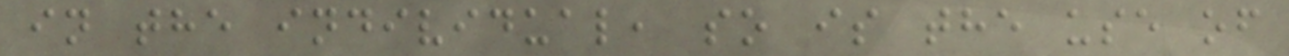in the individual, so is the use of
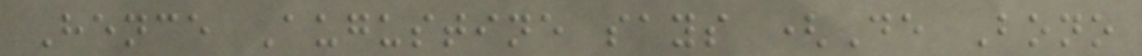Hence Augustine says (De Bono
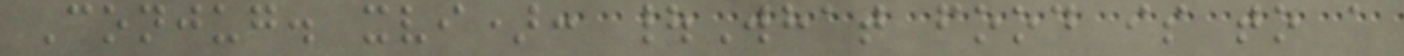Conjug. xvi): |What food is to a
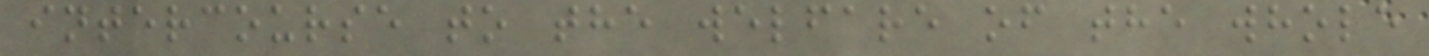intercourse to the welfare of the whole
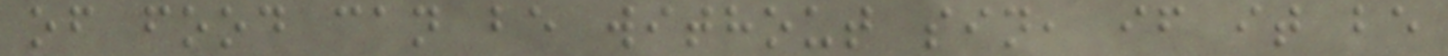of food can be without sin, if it be
